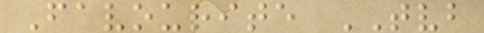Favourite TVB
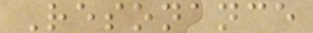Resonance
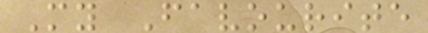My Favourite
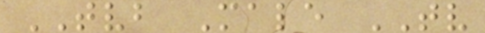TVB Male TV
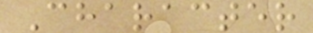Character
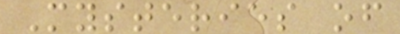Mysteries of
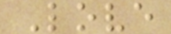Love
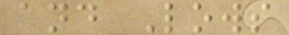and Lows
